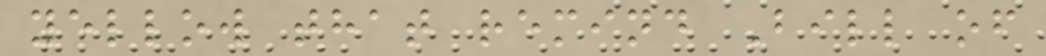yellow that remind Bill of
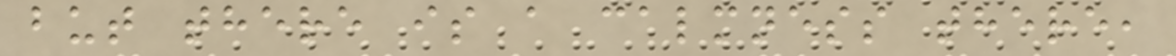but there is a calmness there,
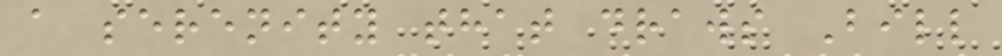a serenity that draws Bill
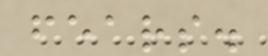fears.
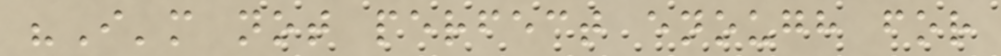"I'm not perfect enough for
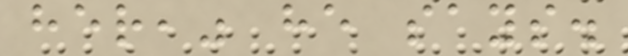her," he says.
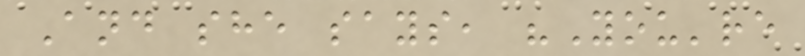And she says, "You're
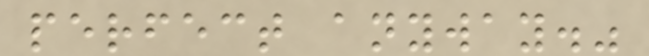perfect anyway."
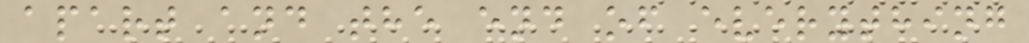apart and the end of everything
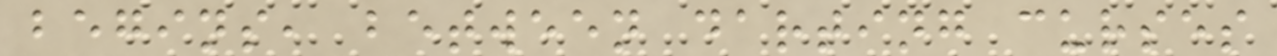begins, between darting curses
